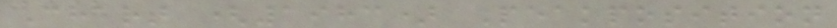Chart (1983) Peakposition
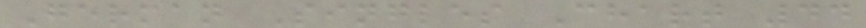German Singles Chart 44
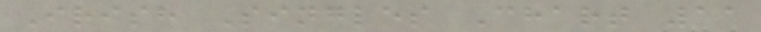Irish Singles Chart 11
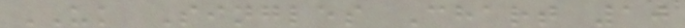UK Singles Chart 10
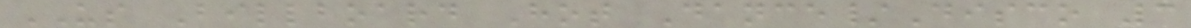US Billboard Hot Dance/Disco 3
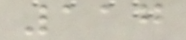117
